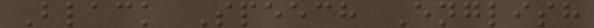Black Speech English
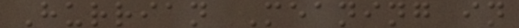Hurrian Meaning in
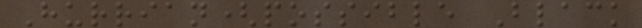Hurrian(possible Black
